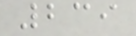239
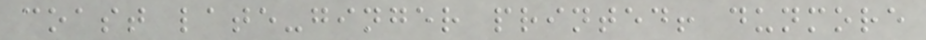coast late-ginger printed! dunmore
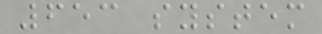653 system
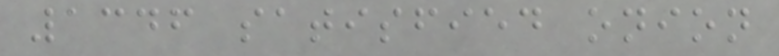1346 satisfied onion
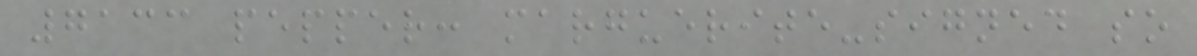7133 pepper: marguerite-signed so
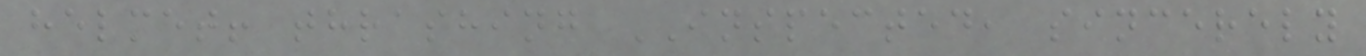helmet! thrashing INSPECTED, sincerely
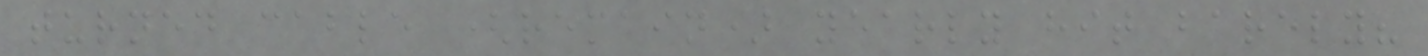turned cable (remain) yearly hit barely?
